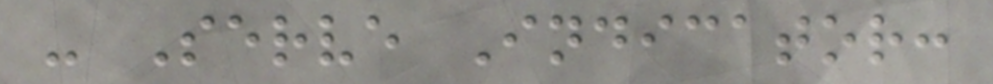- Serve Indicator:
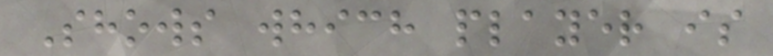Shows which player is
